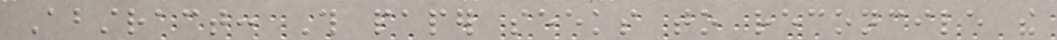Abstract: This paper seeks to reconcile the
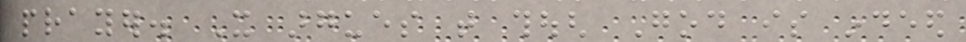prayer. It argues that though God is indeed
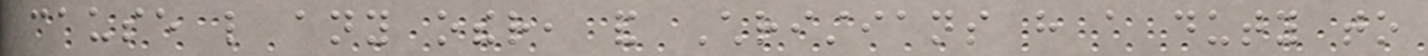cause like any other, and Christians have a duty to
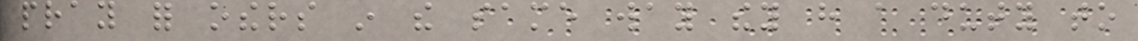pray for others in the same way they have a duty to
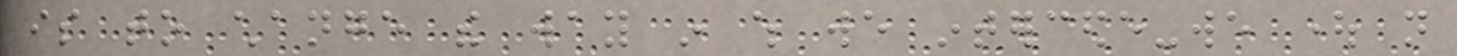is to change the way in which we intercede-we ought not
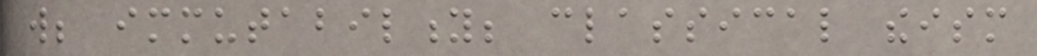will; immutability; classical theism
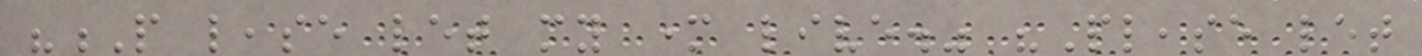"P lease let my mother live." "Please let
